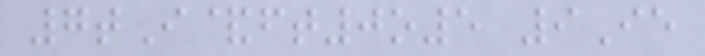7tI&ft0o5 9Ie
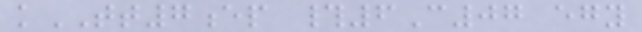kTT7ep #6C07 egy
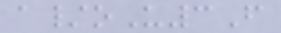a/oU3F
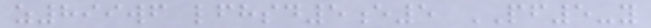z899wf lfhsd5e5 PF5-y
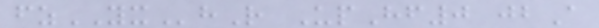fzYXhR UpHf0 jbA
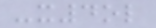-x4ol
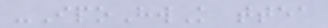-IpoHwK ttea
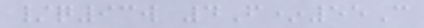/q93w 4F*55C
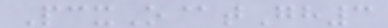PcxO@tGh3
